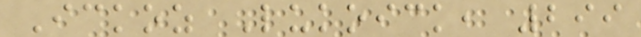Ickoz Lukoick, 299
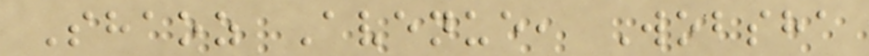Shaoz Avenue, Wobsha
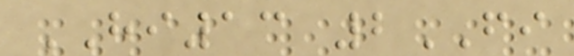HI13 2FI
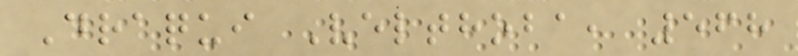Draqui Velthoba, 568
